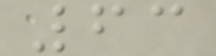63
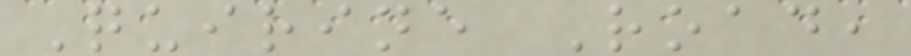Quirine Road,
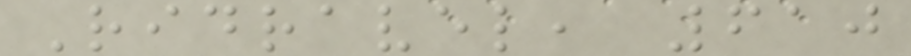Ridravel, 610
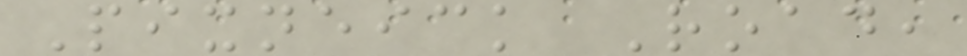Pixneick Road,
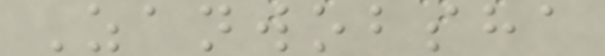Zanwobsha
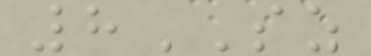8SZ
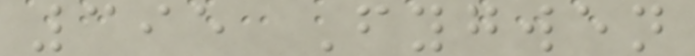395 Fygwen
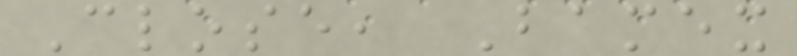Close, Bamex
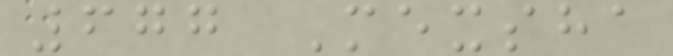677 Mexsha
